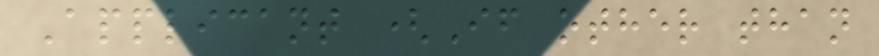Applicant (If other than
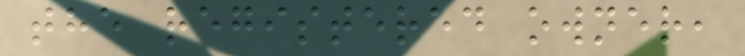the registered owner,
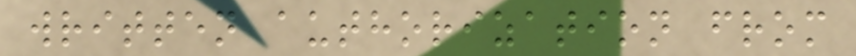written authorization from
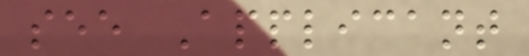see Applicant
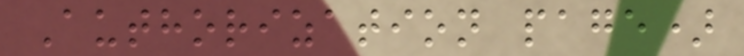Authorization page)
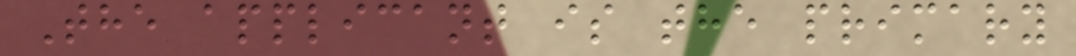The applicant is the primary
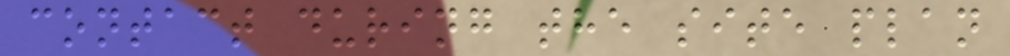contact during the site plan
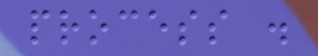process .
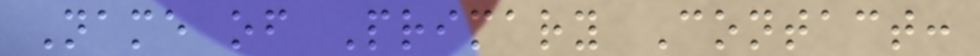Name of Primary Contact:
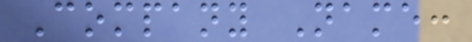Company Name:
